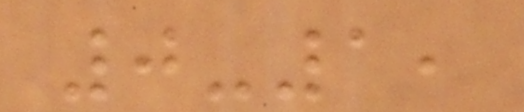0-1,
